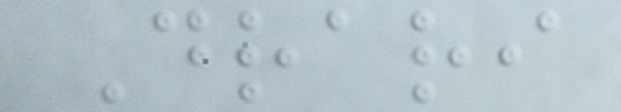Drari
